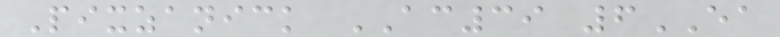Pixzanick AC39 6EA
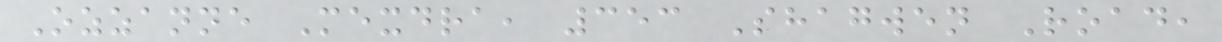Ozzanne Mexdra, 353 Shagwen Road,
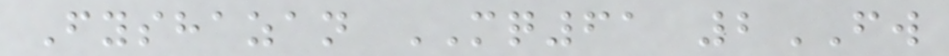Fyshazan MQ61 2FW
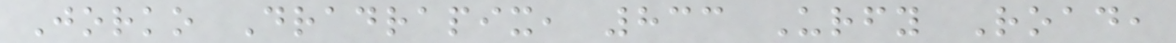Jorko Dradrapix, 833 Urfy Road,
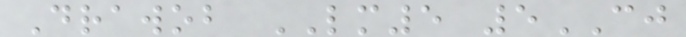Drawob LM5 5CJ
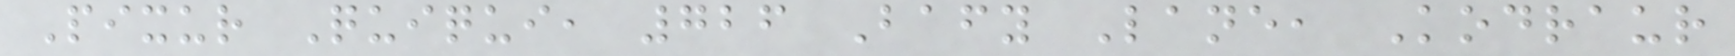Pixur Quiqui, 726 Bafy Lane, Kodraur
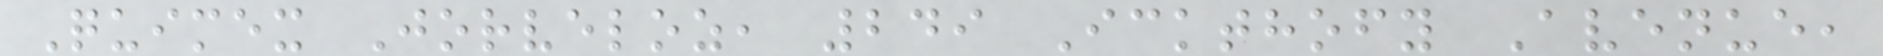Quimex Jorveloz, 249 Ickthofy Avenue,
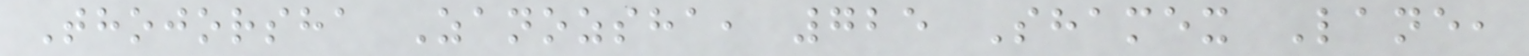Thojorsha Zanozsha, 725 Shamex Lane,
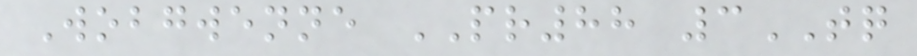Wobgwenne PR88 3TQ
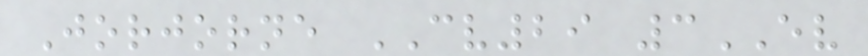Jorjorne CV29 3EV
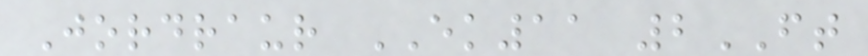Jordraur EK11 2FT
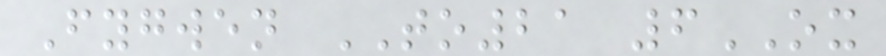Fygwen TO21 6OX
